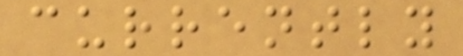currently
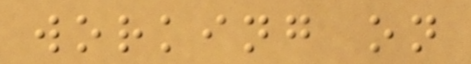working on
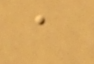a
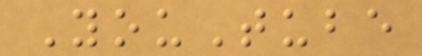YouTube
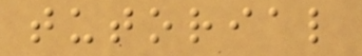tutorial
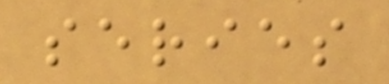series
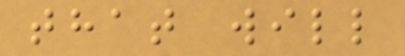that will
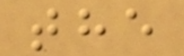the
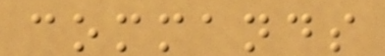commands
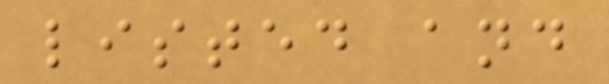listed and
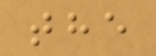the
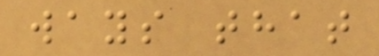ways that
